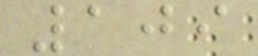109
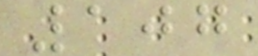107
